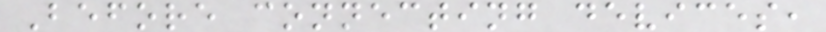Before connecting devices,
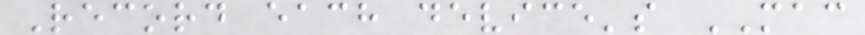Record each device's MAC
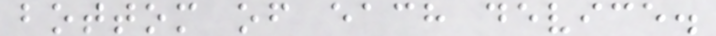bottom of each device.
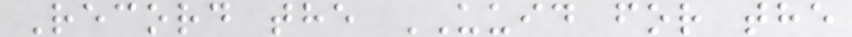Record the UUID for the
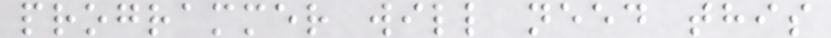programmer will need this
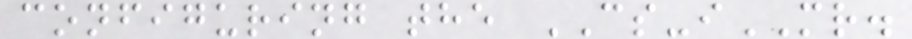configuring the CS-iMR.
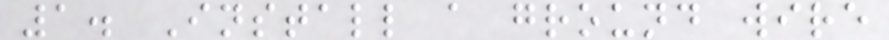1. Install a ground wire
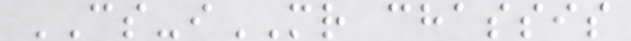CS-iMR chassis
